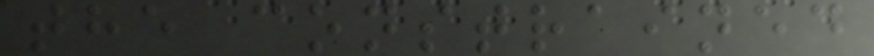the constrained
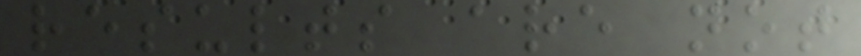results are not
